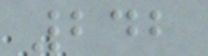242
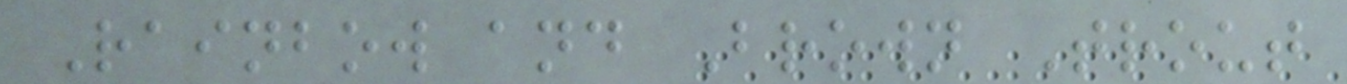Rainbow and Brown Trout
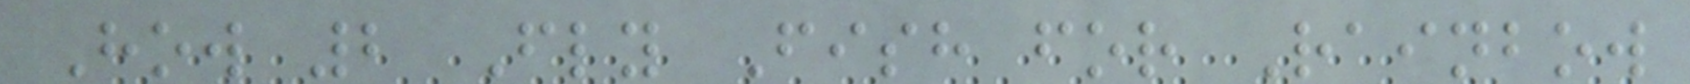How 2 Fly Fish for Rainbow
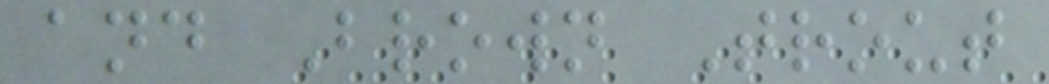and Brown Trout
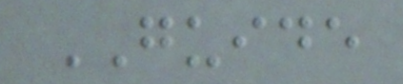GUIDE
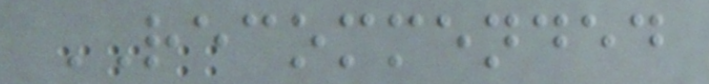RECOMMENDED
